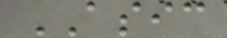ASIC
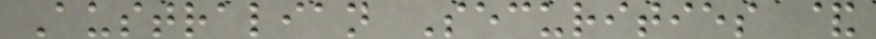Australian Securities &
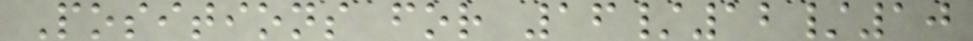Positions for 16/12/10
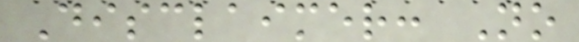Disclaimer: No
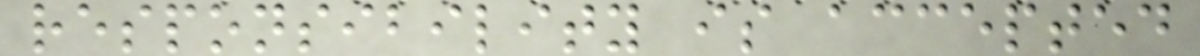responsibility is accepted
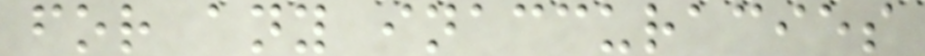for any inaccuracies
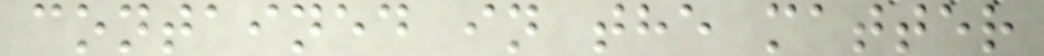contained in the matter
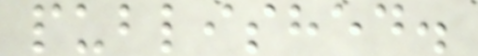published.
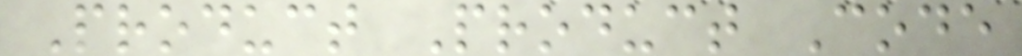Product Product Code
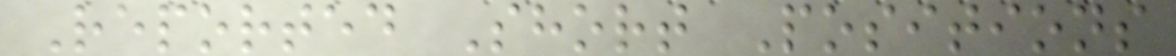Reported Short Positions
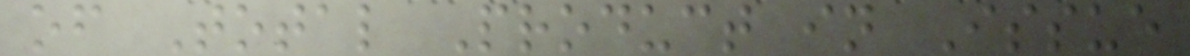of Total Product in Issue
